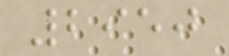2950
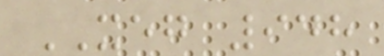XEG 948
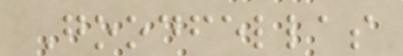Goodfellas
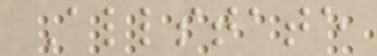Allstate
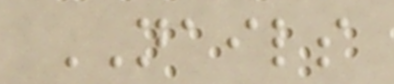NAILS
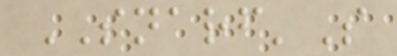SNARF'S
